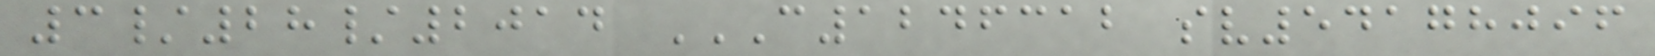3/28/2014 C1246312 SV54178096
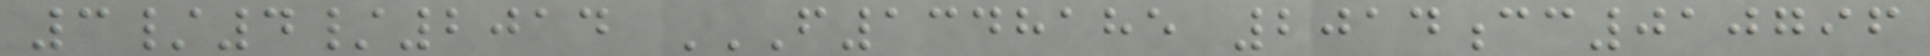3/4/2014 F1348185 2014CC010796
